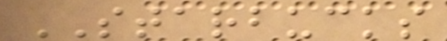STARBUCKS
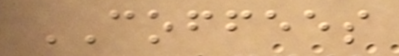COFFEES
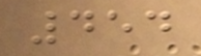454
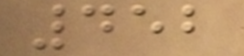452
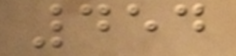454
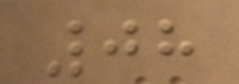08
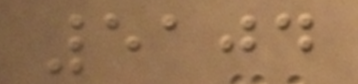5104
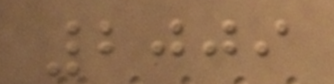2009
